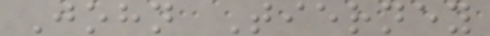John Tierney
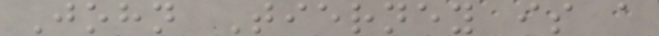John Tierney is a
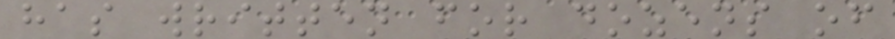has written for dozens of
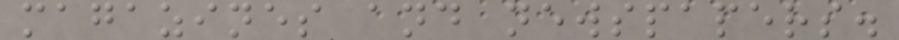magazines and newspapers.
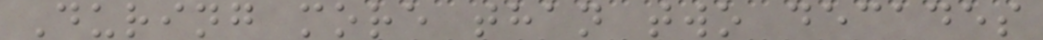During more than two decades
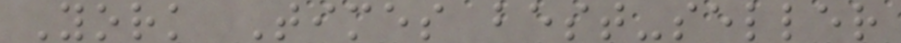York Times best-seller
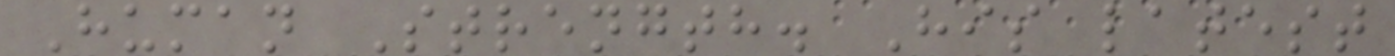Human Strength. His latest
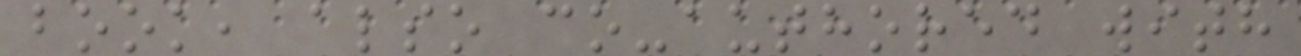book, also co-authored with
